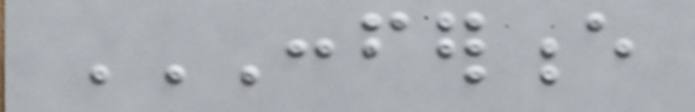CONFERENCE
